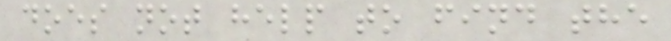does not help to find the
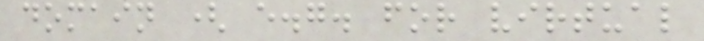domain ( e.g. for virtual
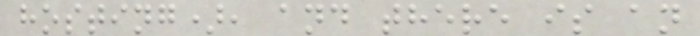hosting), and there is an
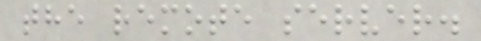the remote server.
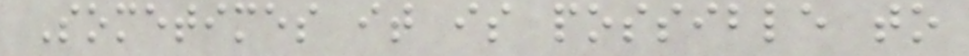Sometimes it is possible to
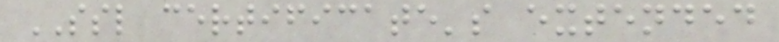SSL certificate's extended
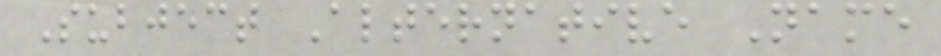Subject Alternative Name
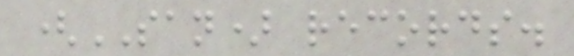(SAN) records.
